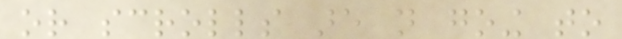or scrolls are not going to
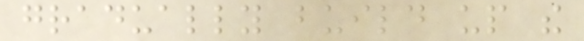gradually build up the
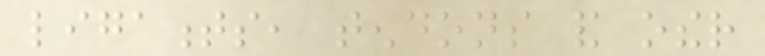ligaments, tendons and other
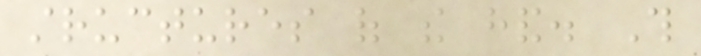structures of the hand. This
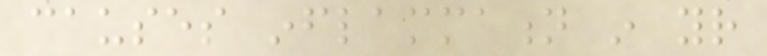causes inflammation in your
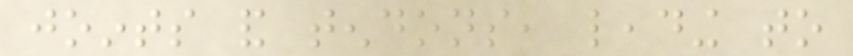joints and tendons, leading to
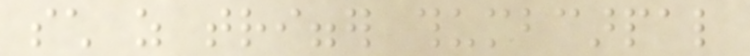such as trigger thumbcarpal
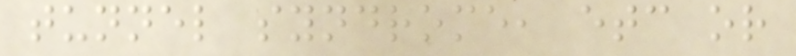tunnel syndrome, etc or
